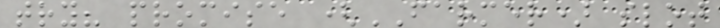try? promise (FARMER) slot
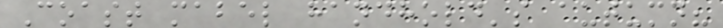Coast mabel handhold's autumn?
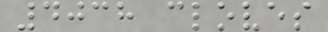4038 cloves
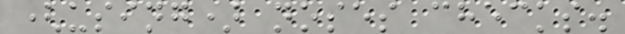(using) noses checks.
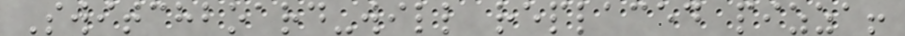Switchboard-will replaced pizza!
